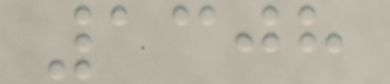1308
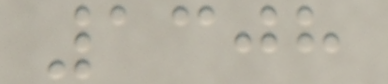1308
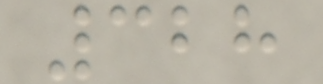328
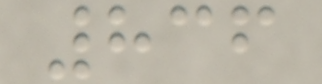836
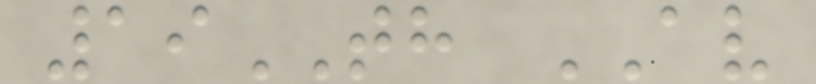19TH AV
